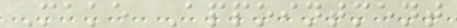Make Appointment
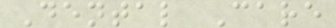Dental Care
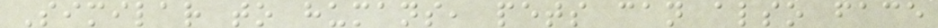Similar to humans, pets can also face
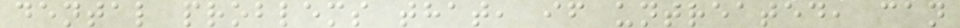dental problems that, if untreated, can
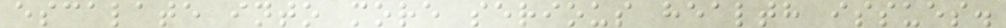escalate into more serious health issues.
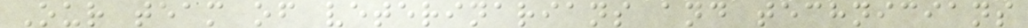Our team of veterinarians and technicians
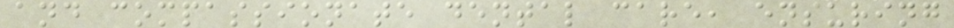and compassionate dental care, ensuring
